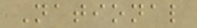National
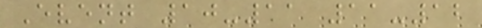Event 10-11 11-12
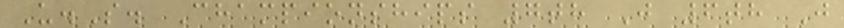U.S. Championships 7th J 6th J
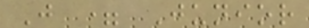J = Junior
